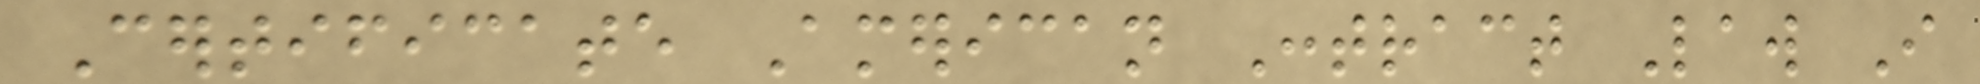Certificate American Contract Law I
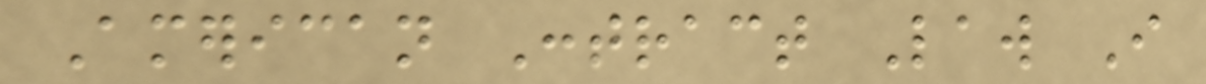American Contract Law I
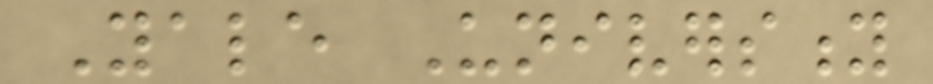Yale University
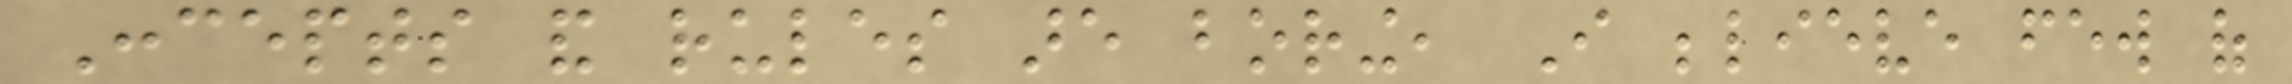Concepts and rules are boring, I believe few of
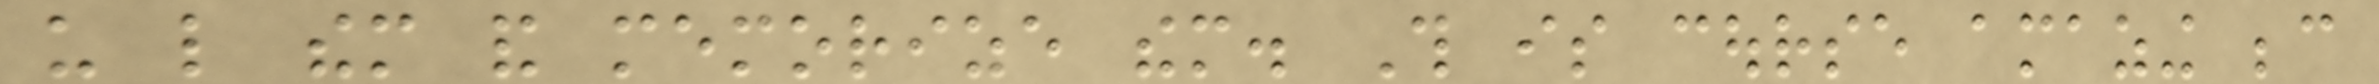us like them and memorize them. This is course amazing because
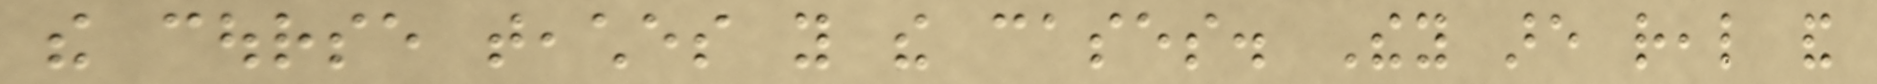the course teaches you the cases. They are real and
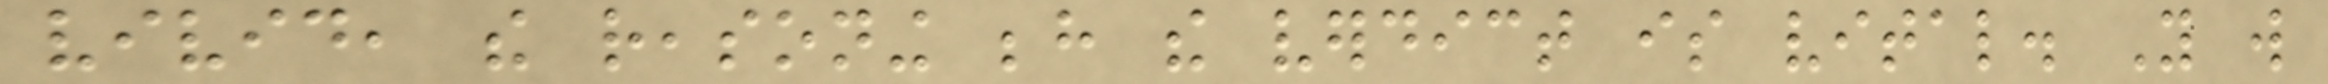vivid, the reasoning behind the verdict is vital. You will
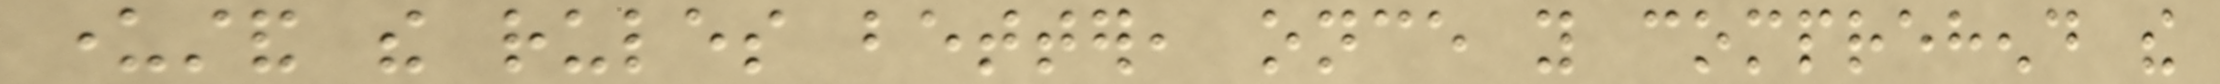understand the rules better, once you comprehend the
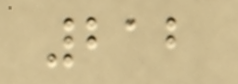212
